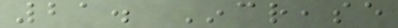21. Increase
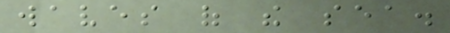waves of the sea.
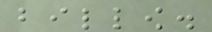billow.
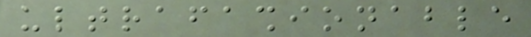ultrafashionable
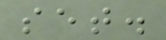set.
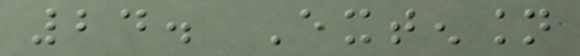24. Extension
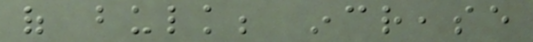of bulk; increase
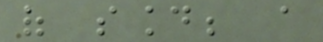of sound; a
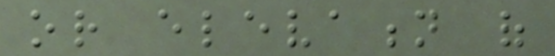or elevation of
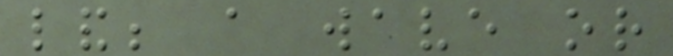land; a wave or
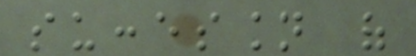succession of
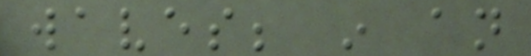waves; in an
